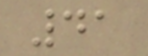41
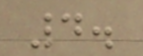4.
